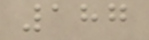187
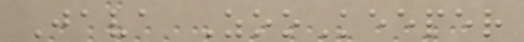Java ZooKeeper
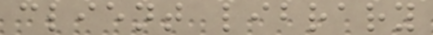client library
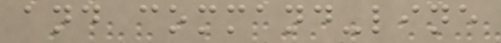and command-line
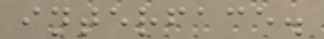interface.
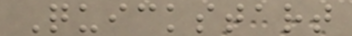Quickstart
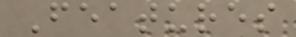Features
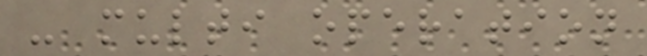- multi operation
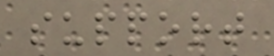support
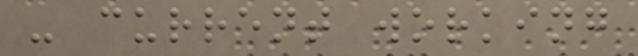- current working
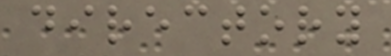directory
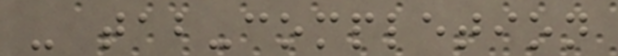- tab-completion
